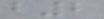b2
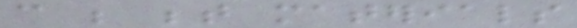can be between materials
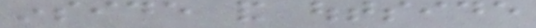inside and outside
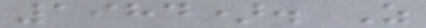1984). As
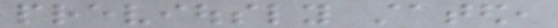previously stated,
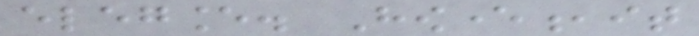elegance. However,it
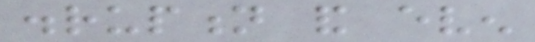disruption and even
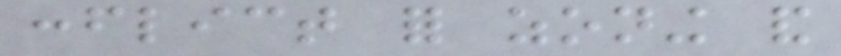conflict for zoning and
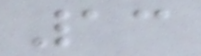13
